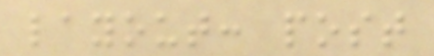layout: post
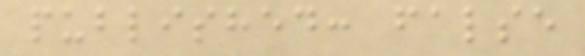published: false
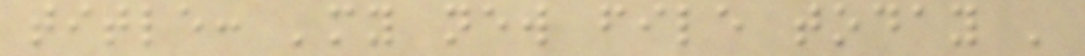title: 'my new file today '
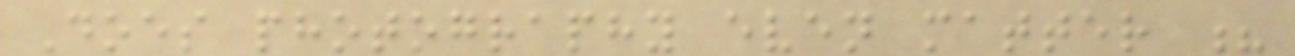Does photography even matter ?
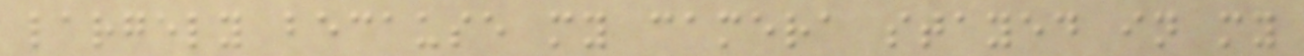largely because my camera stayed in my
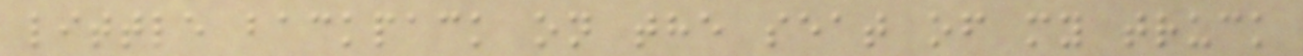little backpack on the seat of my truck
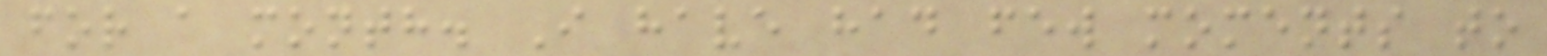for a month. I have had few moments to
